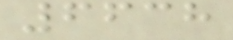6638
